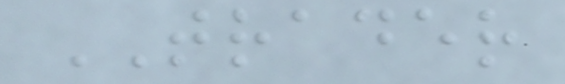TRADER
